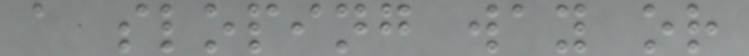a sloping way or
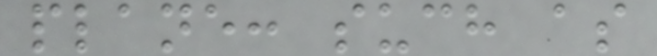plane: such as
